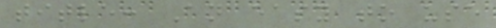title: An easy to use
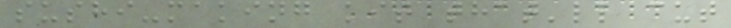sushi-making kit that'll cut
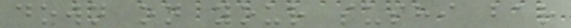down on your sushi bar
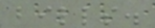bills.
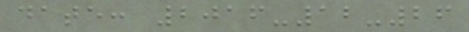date: 2016-12-26
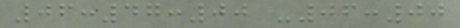06:47:00 -06:00
